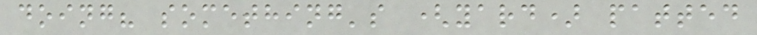doing? something's (yard) patted
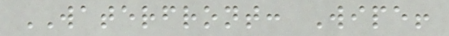WATERFRONT: Wipe!
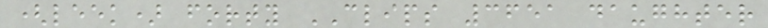(leek) forty CLIPS 3651 daughter
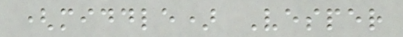(middle) Vesper
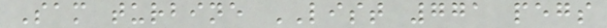Sam turbine LIST 771 pegs
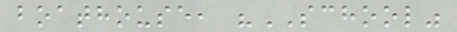boathouse, "SCHOOL"
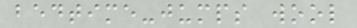bedtime-jumps wool
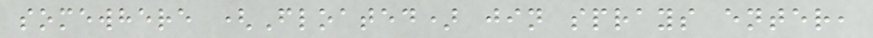somewhere (Floated) jin sprays enter,
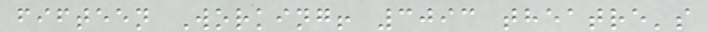fifteen Working! 3093 theatre's
